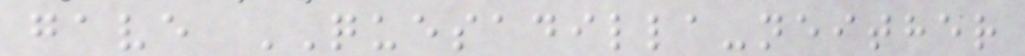gave QUESADILLA-neither
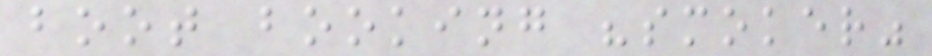boot booking "smoker"
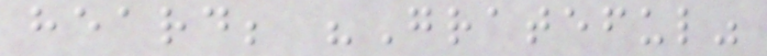heard; "Grateful"
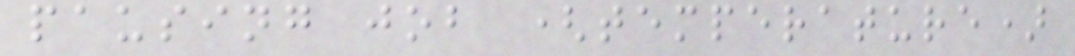pausing job (temperature)
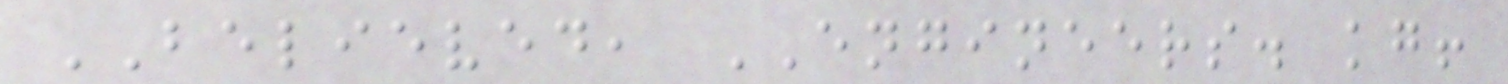BELIEVED, ENGINEERS. kg!
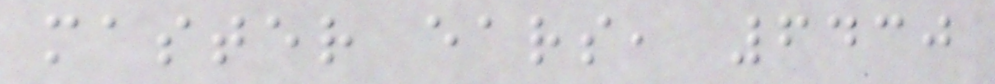master ears, 6430
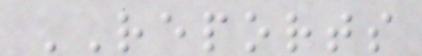REPORTS
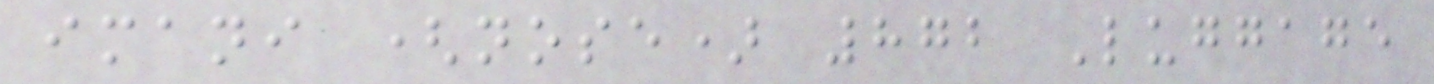imani (nose) 872 Luggage
